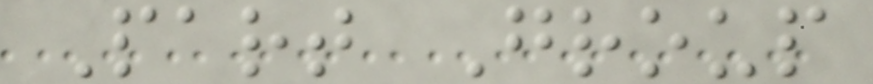Part Group
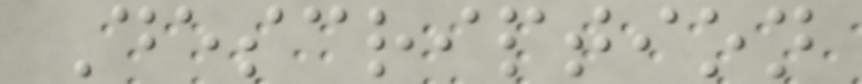Description
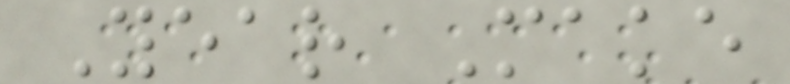Year Make
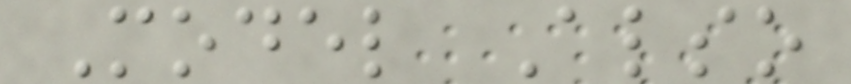Model Also
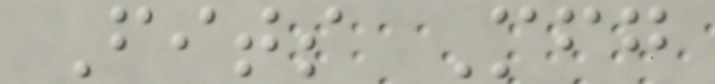Fits Mfg
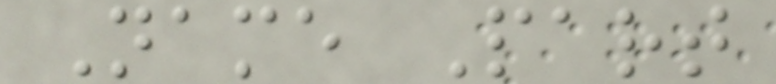Name Part
